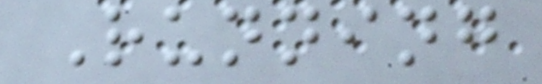Running
